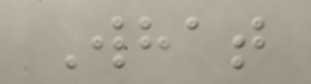What
